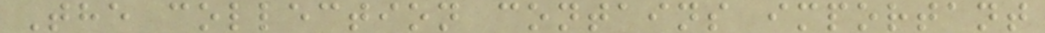The collection contains important
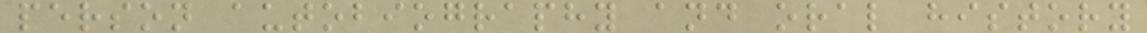person autobiography and oral history
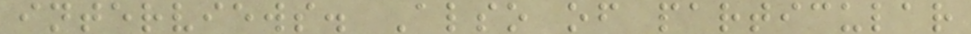interviews. Also of particular
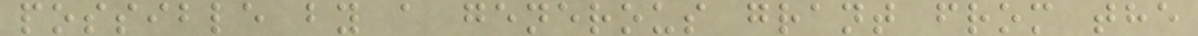possible by a generous grant from the
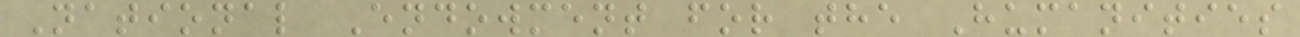National Endowment for the Humanities
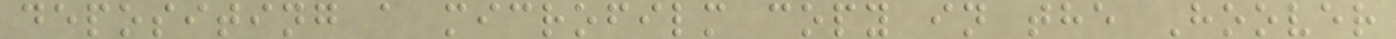depositing a microfilm copy in the Hoover
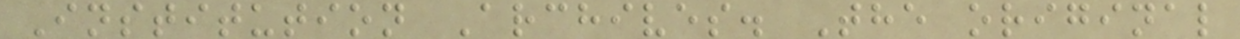Institution Archives. The original
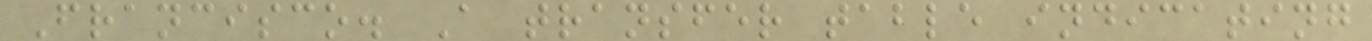Francisco. A transfer table indicating
